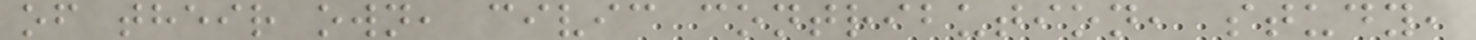of their own, civic contribution, study,
